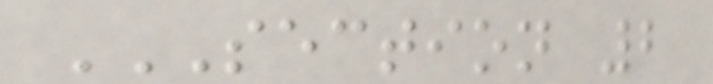SECTION 2
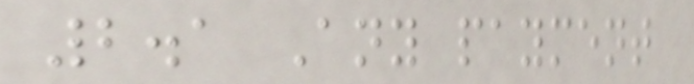2.1 Any payment
